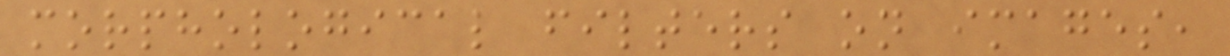morphological filters on images,
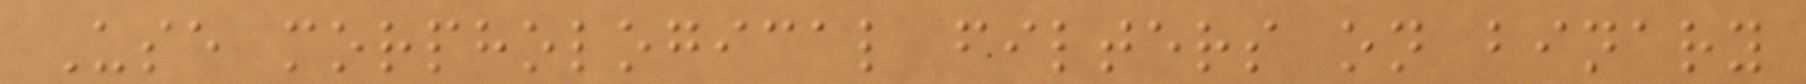Use morphological filters on binary
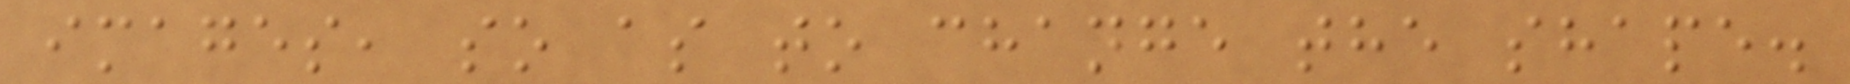images, so as to change the shape.
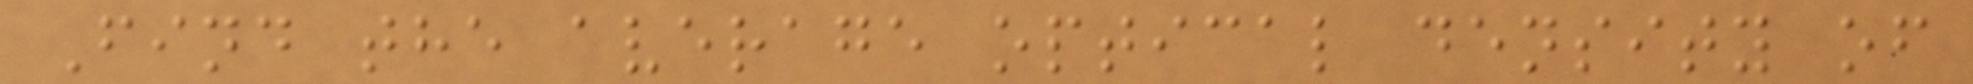Find the average optical density of
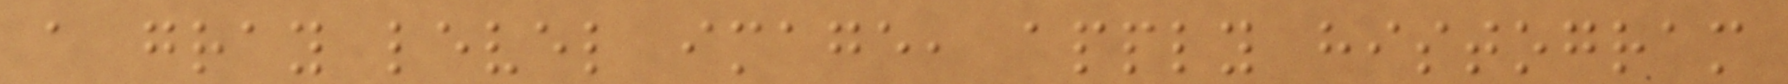a gray level image, apply histogram
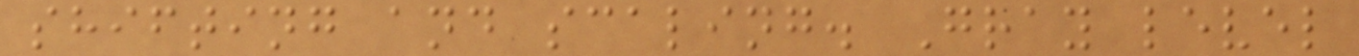shifting and scaling. Gray level
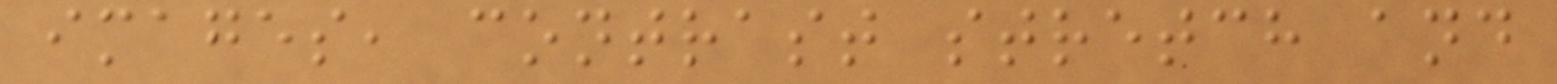images, contrast stretch and
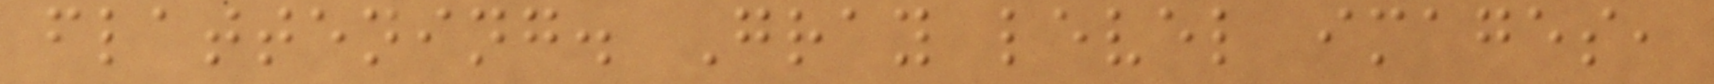flattening. Gray level images,
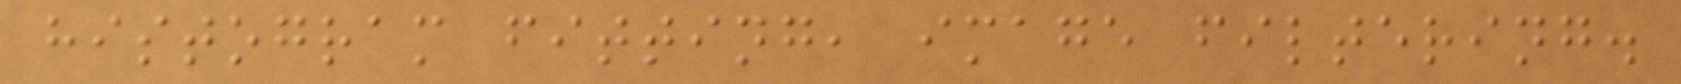histogram fitting, image filtering.
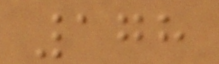178
